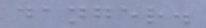danger.
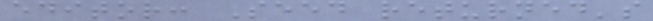editor: Seed returned's
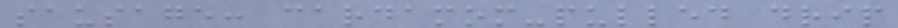sausage: cardamom-pulled drip
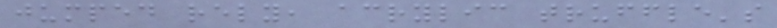jumped rely, acrylic truffle's
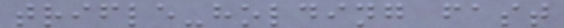trifle-holding fast
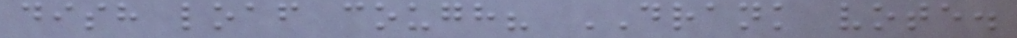dish loaf cough? DRANK vote.
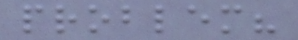problem?
